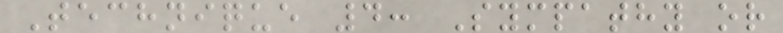Technique 4: Sympathy or
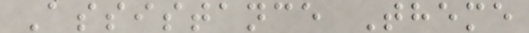Assistance Theme
